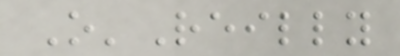O'Reilly
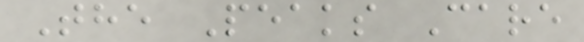The Peaks Care
